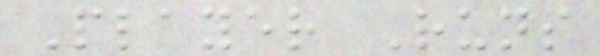Player Runs
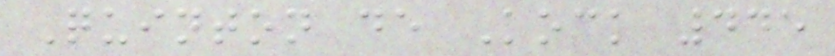Quinton de Kock 445
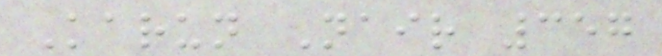Karun Nair 357
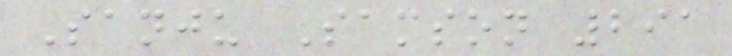Sanju Samson 291
